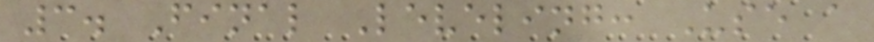3. Final Leveling: Use a
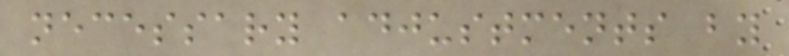necessary adjustments by
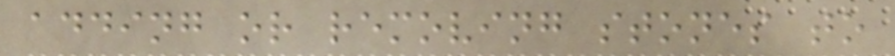adding or removing stones to
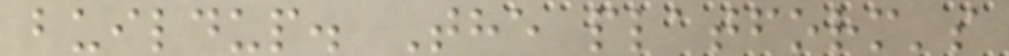buildup. The platform's
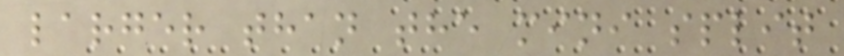larger than the mini split
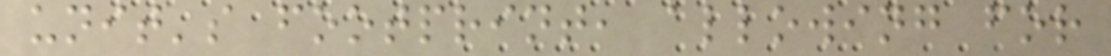unit's footprint, allowing for
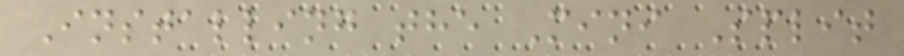Installing the Mini Split
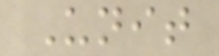Unit
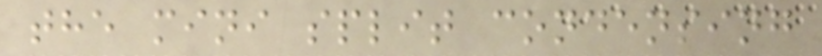the mini split condensing
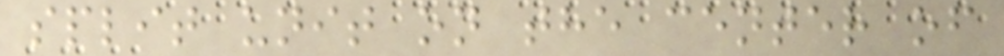split unit on the center of
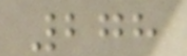278
